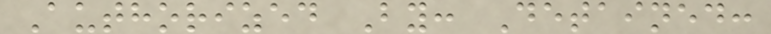Authorized By: Detained:
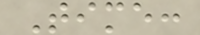Time:
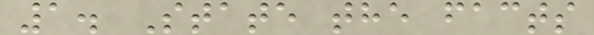1. State the facts
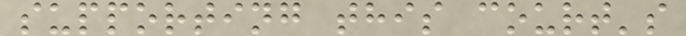supporting this court's
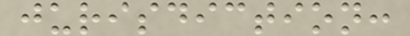jurisdiction:
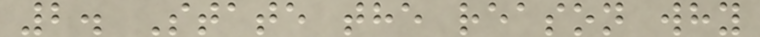2. State the reason why
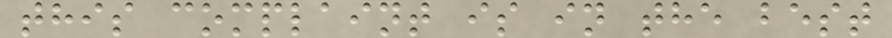this complaint is in the best
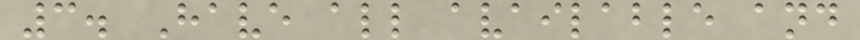3. Have all available and
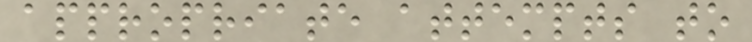appropriate attempts to
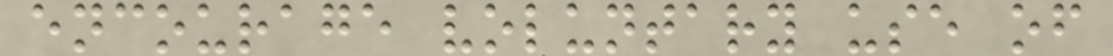encourage voluntary use of
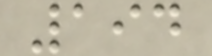194
